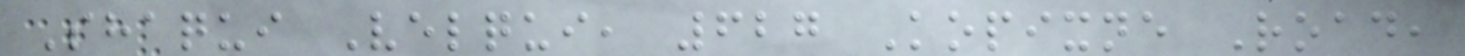Shaqui Velqui, 627 Kopixne Road,
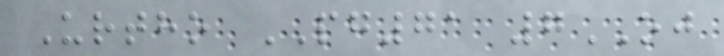Urtho PG71 7OJ
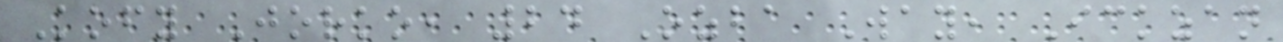Kofy Jorko, 24 Ozba Way, Ickzan
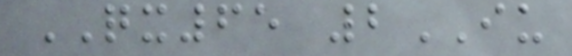QX65 2IU
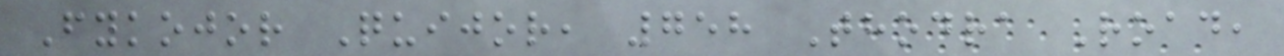Fykojor Quijor, 758 Thodra Road,
